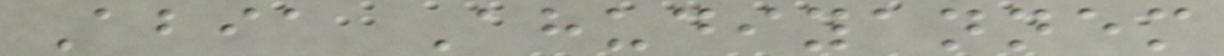Abia Ahudiyannem
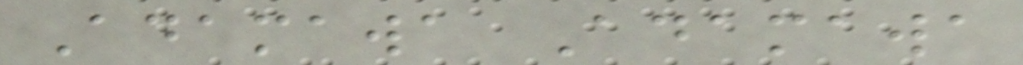Adamawa Adamawa
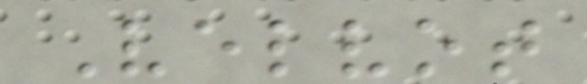Velvot
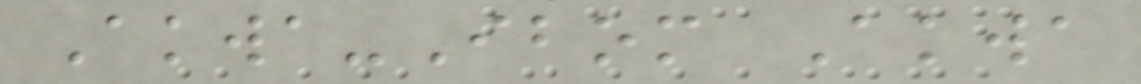Akwa-Ibom Akwa
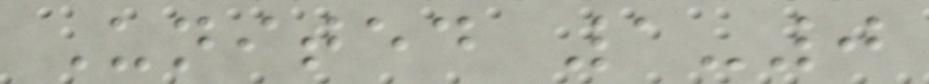United 1-0
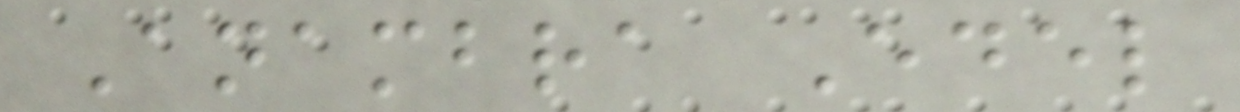Anambra Edel
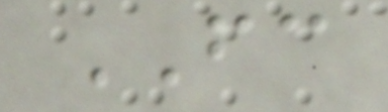FC
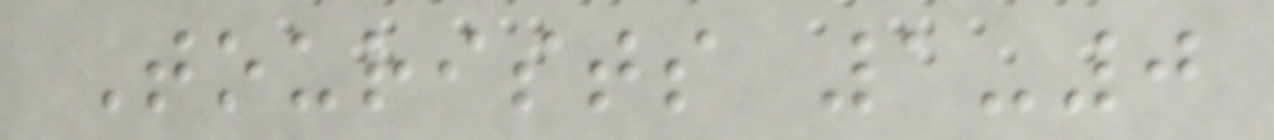Tourists 1-0
